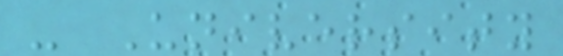- University
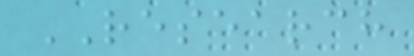RESEARCH
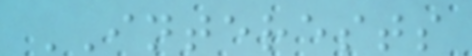INTERESTS
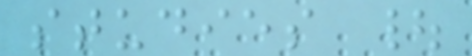studies |
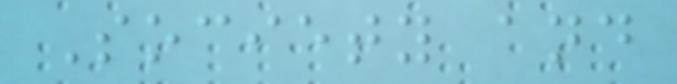Society and
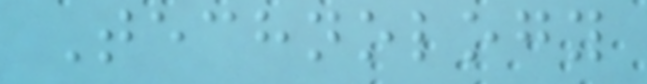Technology
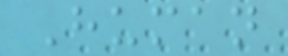Human
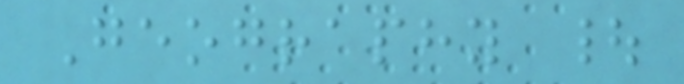Geography |
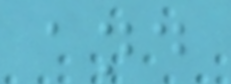and
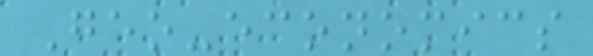Geo-economics
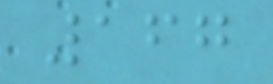167
